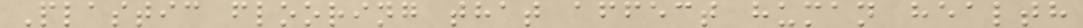Plastic flooring that affect human health
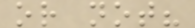or not?
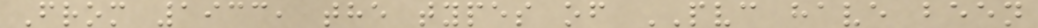From 1933, the types of PVC have been
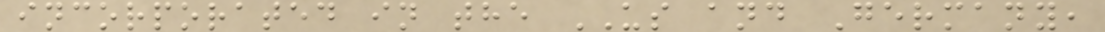incorporated in the US and Germany,
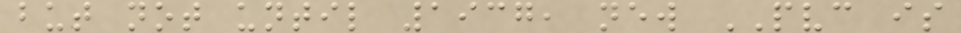but not until 1937, new PVC is
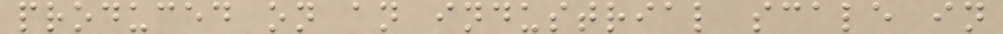produced on an industrial scale in
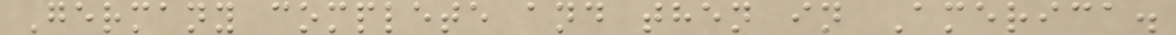Germany complete and then in America.
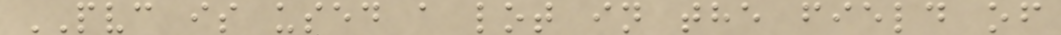PVC is used a lot in the field of
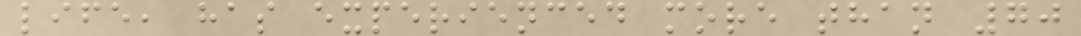life, has experienced more than 70
